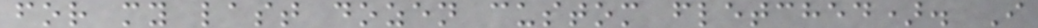for my last dozen custom fletched). I
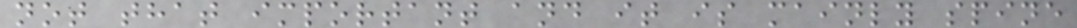not that important and it is mainly spine
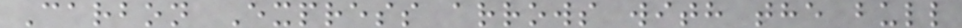Carbon Express arrows with the bull
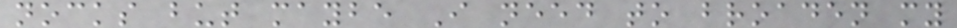nocks but maybe I need to broaden my
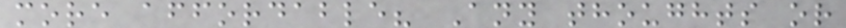more affordable? Any thoughts or
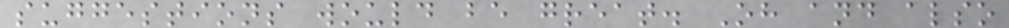suggestions would be great. Oh and also
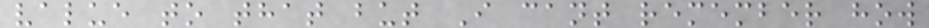value to that but I cant remember how
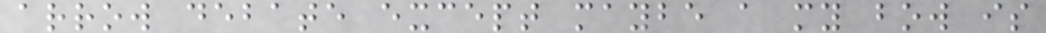arrow debate except maybe a my bow is
